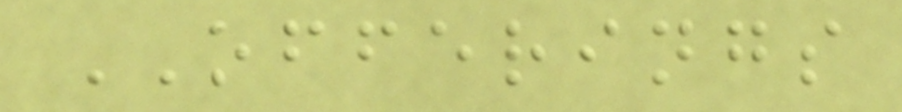OFFERINGS
